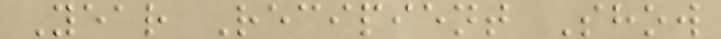Year Recipient Show
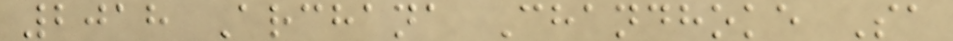2018 Archana Chandhoke Sa
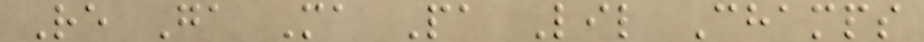Re Ga Ma Pa Lil Champs
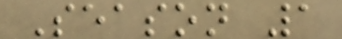Season 1
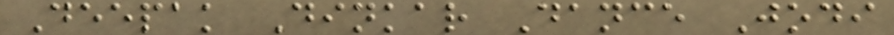Deepak Dinkar Dance Jodi
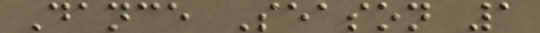Dance Season 1
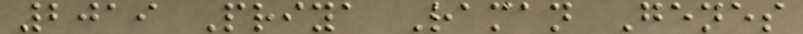2019 Priya Raman Genes
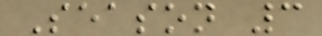Season 3
